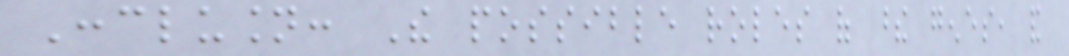Conclusion: The possible roles of these genes, and
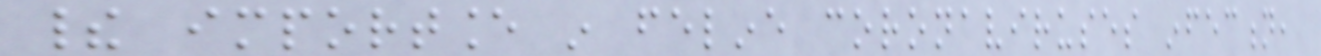their importance in feline coronaviruses infection,
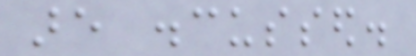are discussed.
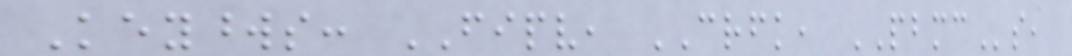Keywords: FIPV, CRFK, PBMCs,
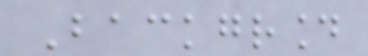Background
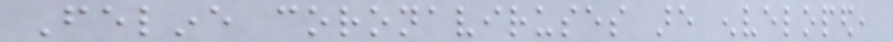Feline coronaviruses are enveloped,
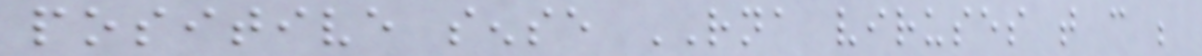positive sense RNA viruses that can be
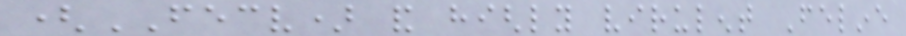(FECV) and highly virulent Feline
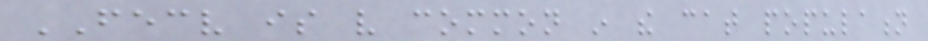FECV is very common in the cat population
